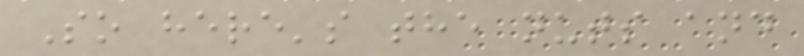So here's the nuts and
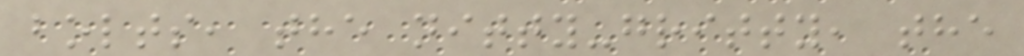bolts, the nitty-gritty, the
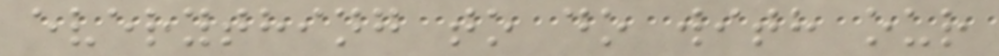everything to do with our
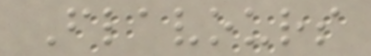Flavours
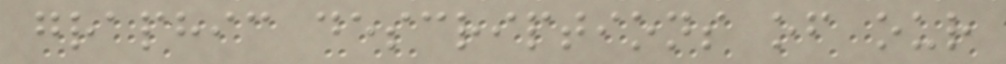graphic descriptions of our
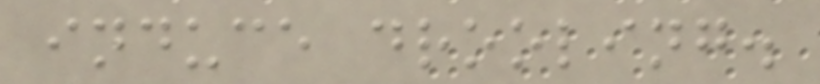induce drooling.
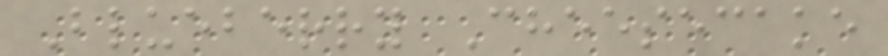Blueberry Cheesecake
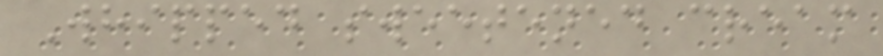Whipped sweetened cream
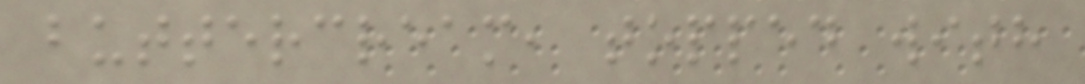buttercream, topped with
